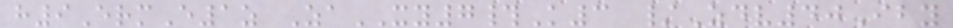h9ErmE1z ZaXY7#K3 /Zdv40Iby
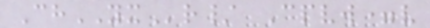ChYXr/ Cpvw=v
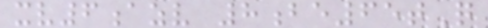xv6azv 8be65tQ
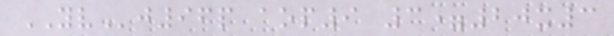YVj96p aop9 3=20x3
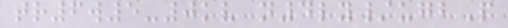tr6w5-0kv n4ly/ugbP
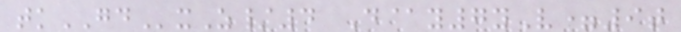tkGDxZ/4 D@y7yV=9t
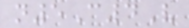n5C4V
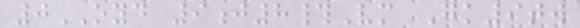0OYD 9j8#Vm Gk9tw
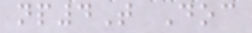np4T Doc
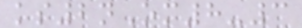ks2nOm8-3
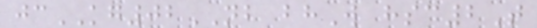jcKG02NB bhW hsc2T
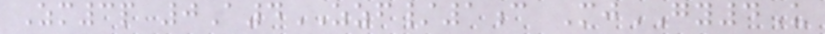Zm3p 0A4ZZF/1c MjGY4U
